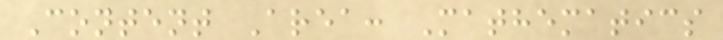Content Area: Mathematics
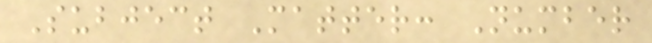Subject Matter: Number
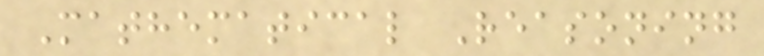Mathematical Reasoning
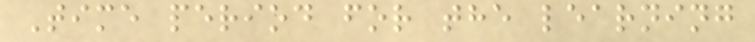Time period for the learning
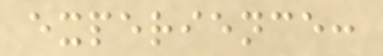experience:
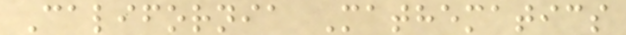California Mathematics
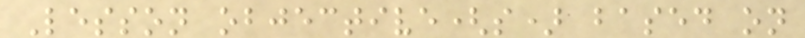Lesson objective(s) based on
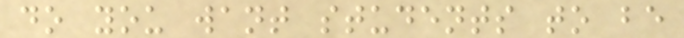do you want students to be
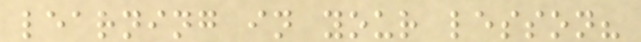learning in your lesson?
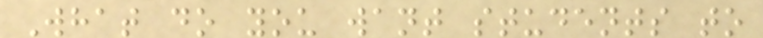What do you want students to
